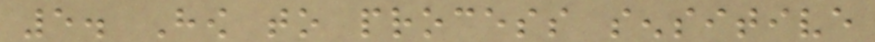5. How to process sensitive
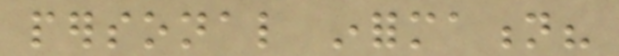personal information?
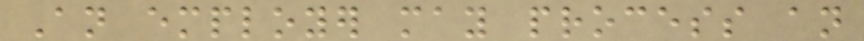An employer may process an
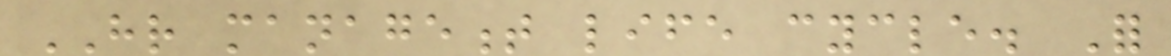HR management life cycle. For
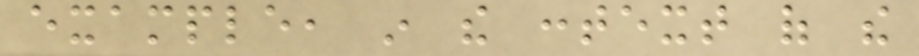example, in the context of the
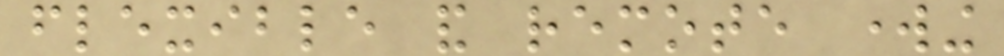flexible and remote working
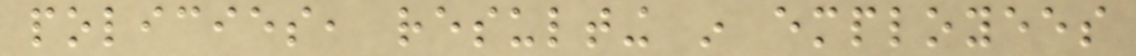policies, resulting in employees
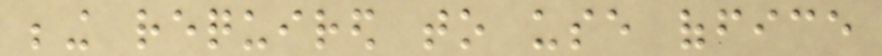being required to use office
